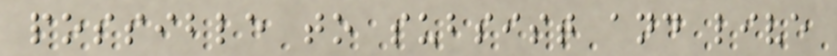possible to subsist and live
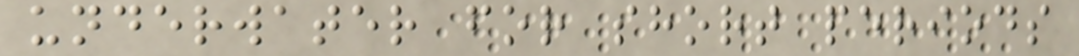underwater for short periods
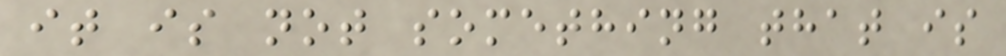it is not something that is
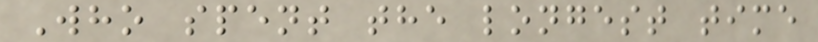Who spent the longest time
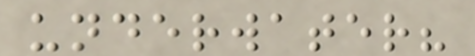underwater?
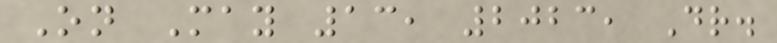On May 13, 2023, Dr.
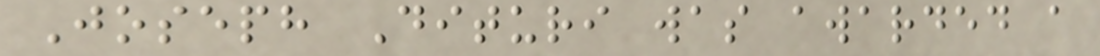Joseph Dituri was awarded a
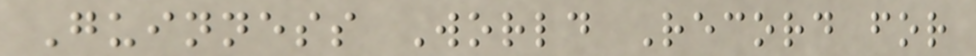Guinness World Record for
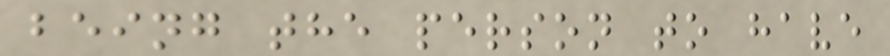being the person to have
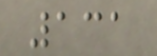131
